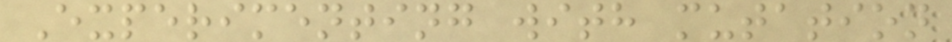Experimenting with mutation
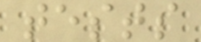tests
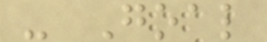- Goal
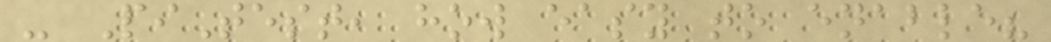- PiTest, how easy to enable?
